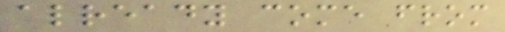already come from
